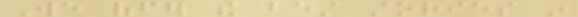We offer the best stories in
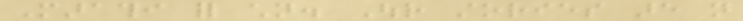Marathi for children. Our stories are not
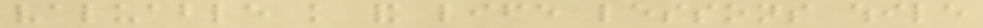valuable knowledge and life lessons while
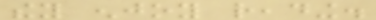they enjoy reading.
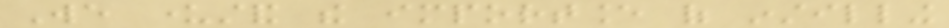We understand the importance of instilling
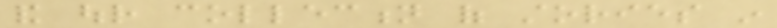and our collection of stories in
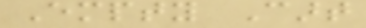Empty Cart
